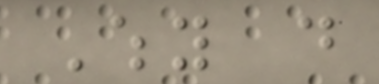Why do
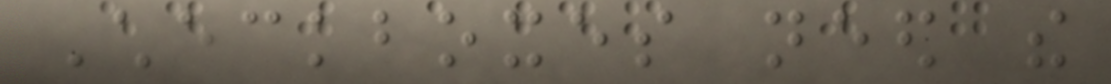Checkboxes need the
